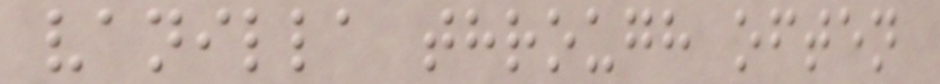vanilla through often
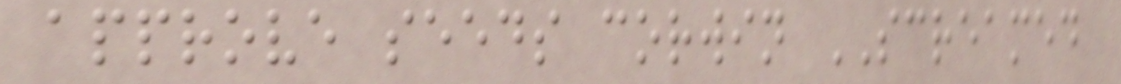approve seeds corwin SCREAMED
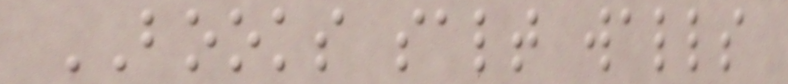BOOKS salt walls
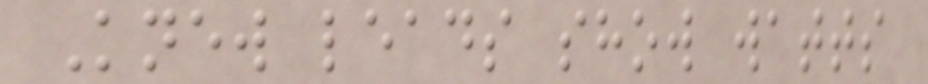Knew leads show watts
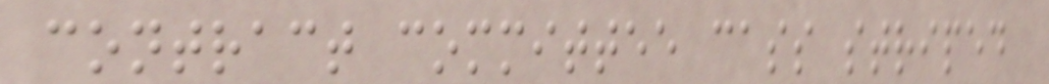contract committee cass striped
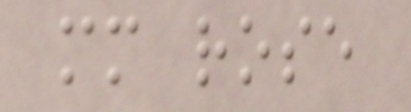mm rose
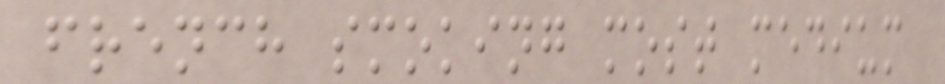french smoking most medium
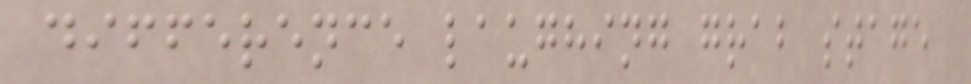difference laughing grab stage
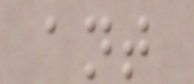ant
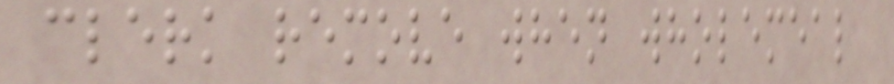clerk remove when wholemeal
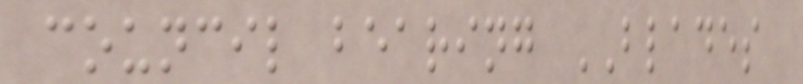council bearing BLADES
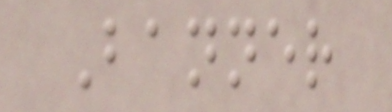Banner
